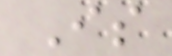Is
